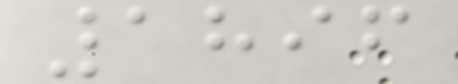1896
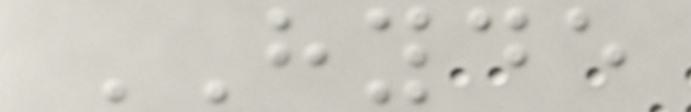HYDE
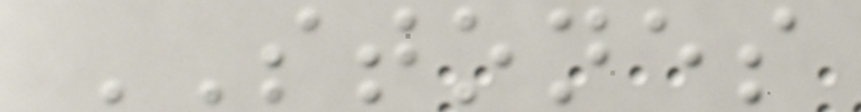STONES
